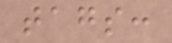tags:
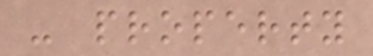- property
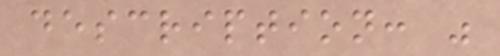description: "
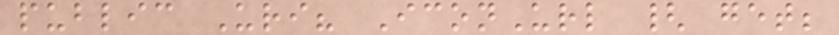public Uri? IconUrl { get;
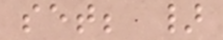set; }
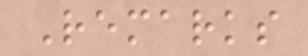Remarks
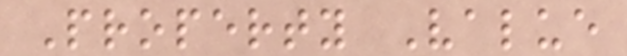Property Value
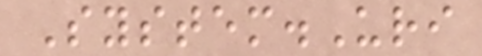System.Uri
